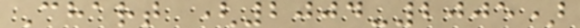Chart (2004-2005)
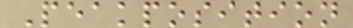Peakposition
